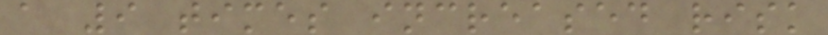a 9 times increased risk
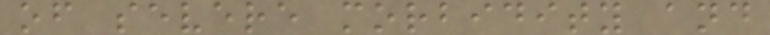of severe morbidity and
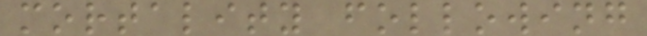mortality following
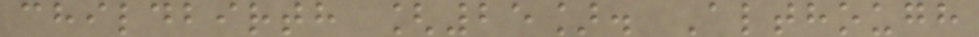childbirth [25]. Although
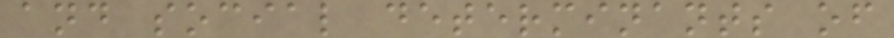and social determinants of
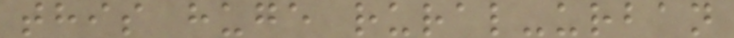this huge rural-urban
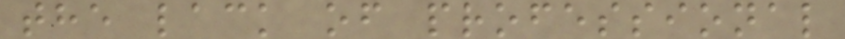the lack of professional
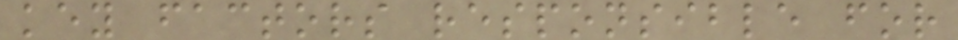key factors responsible for
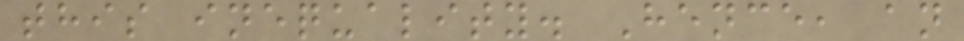this inequality. Hence, an
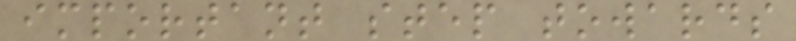important step towards
